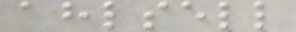ahlsell
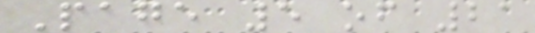Page 5 of 21
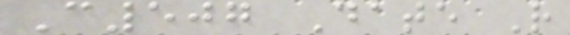C507 Date R
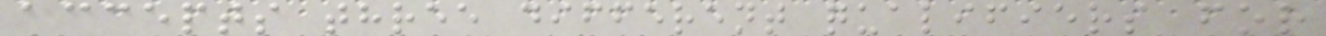accepts three different qualifiers for
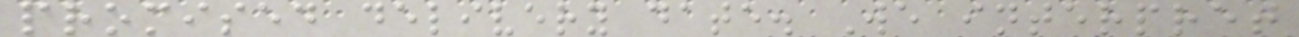promised delivery date. We interpret
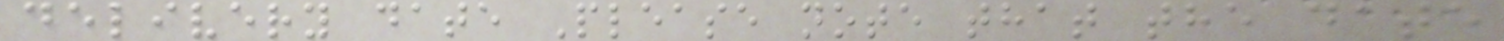delivery date Please note that the date
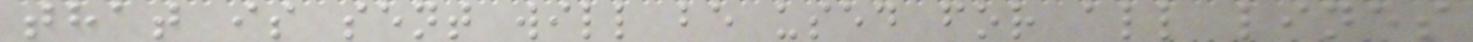that is sent will be used for all lines
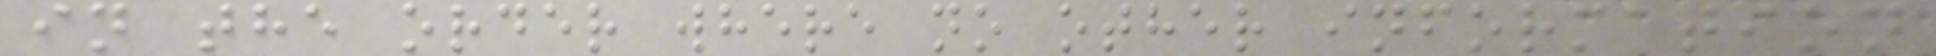in the order where no other information
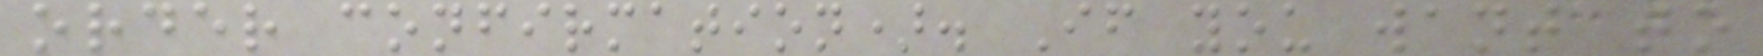order confirmation). If you want to
